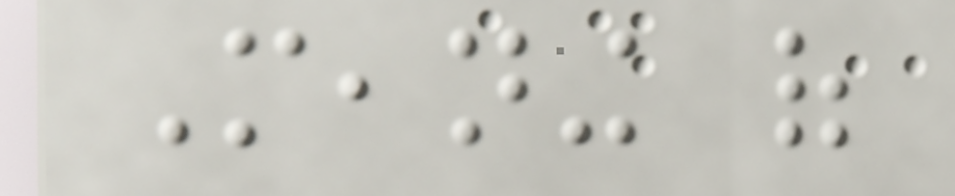Meaning of
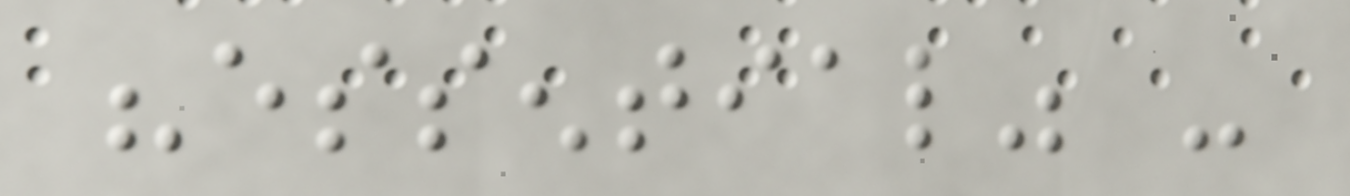"essential" -
